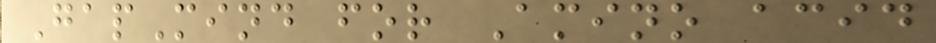GapMind for Amino acid
